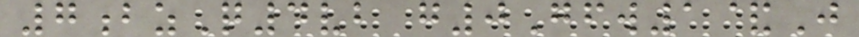7bzQ4vb g0Gfw1&J
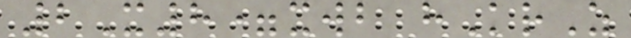2X8=xwb hKrZ
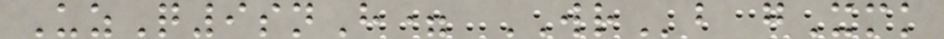UzQ9snH= WRb gXmk
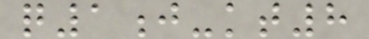q1j-kt8
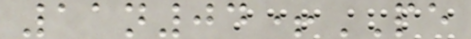11n04+PE
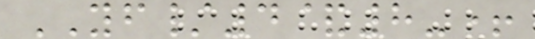YF/4&8-+
